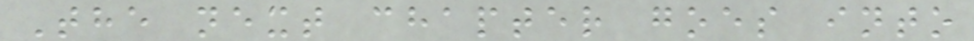The next chapter goes into
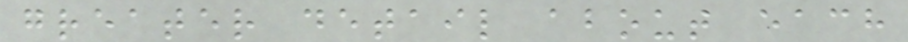greater detail about each
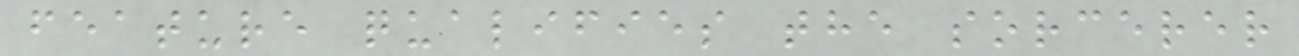feature qualifies the sorcerer
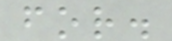for.
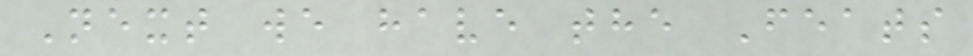Next we have the Feats
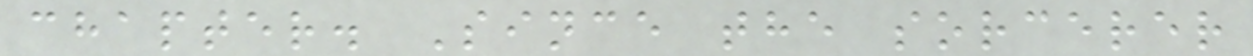chapter. Since the sorcerer
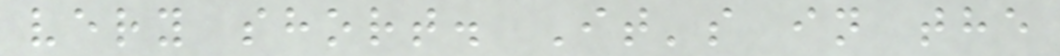very short. It's in the
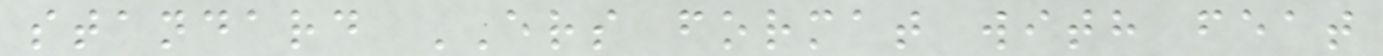standard ERS format with feat
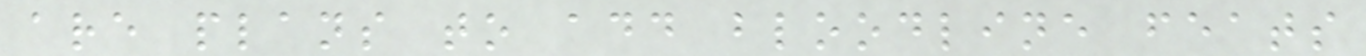are plans to add bloodline feats
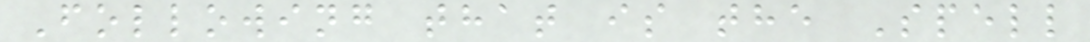Following that is the Spell
